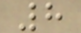8
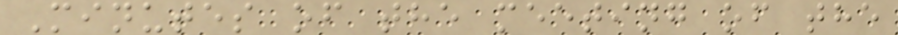Minutes of the meeting of the
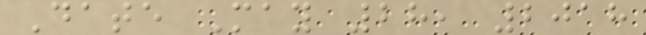Date May 28, 2018
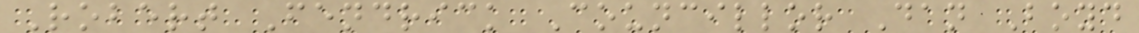Robert Fendrick Councillor Dan Boyd
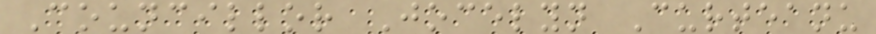Councillor Jocelyn Curteanu
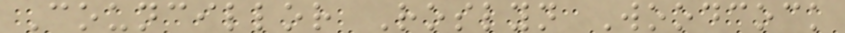Councillor Roslyn Woodcock
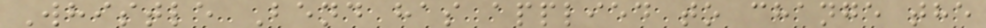Whistle Bend has applied to change the
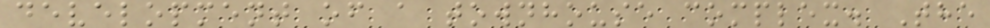development of a townhouse complex. The
